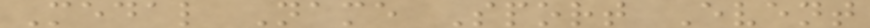Medal Name Sport Event
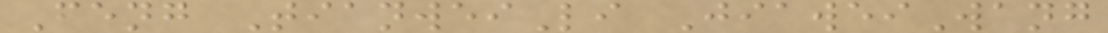Feng TianweiLi JiaweiWang
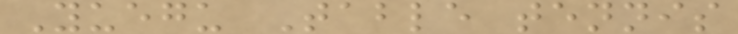Yuegu Table tennis
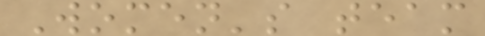Women's team
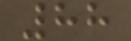88
